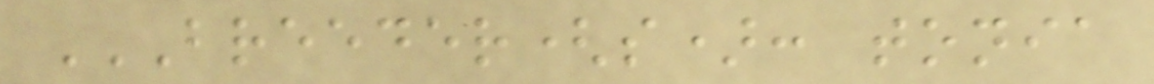BREEDER(S): TONIA
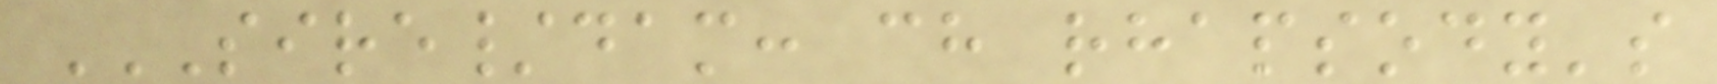SIRE/DAM: CH RHAPSODY'S
